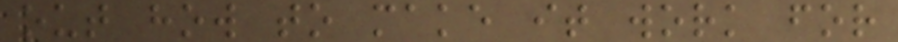out how to make it work for
